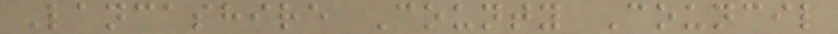Lancashire County Council
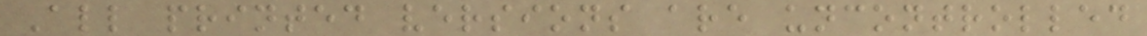All printed versions are uncontrolled
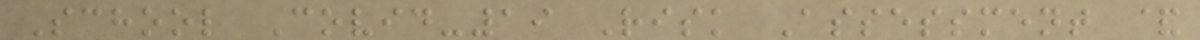School Covid-19 Risk Assessment &
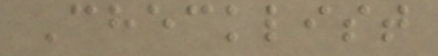Checklist
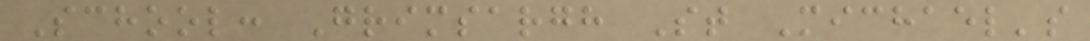School: Grimsargh St Michael's
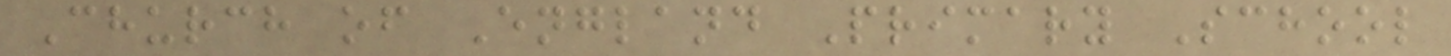Church of England Primary School
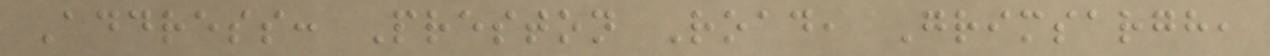Address: Preston Road, Grimsargh,
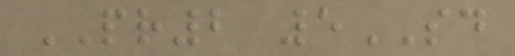PR2 5SD
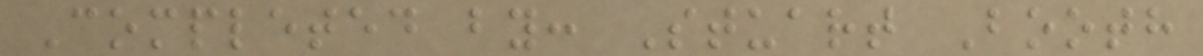Completed by: Stuart Booth
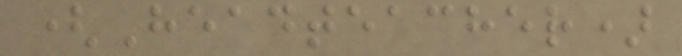(Headteacher)
